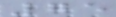75
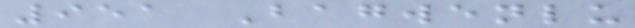951 Bagwenlu
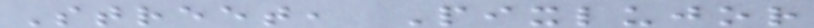Street, Pixlujor
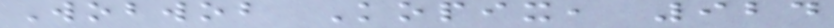Wobwob Kopix, 924
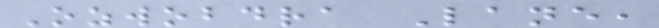Ozwobdra Lane,
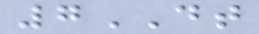7DT
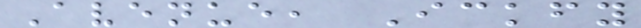Avenue, Ickfy
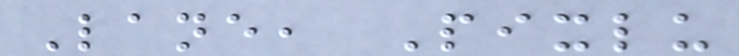Lane, Pixlu
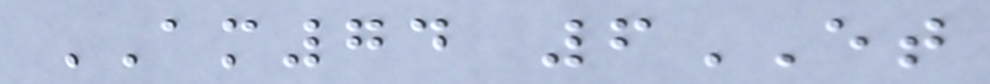AM74 6ET
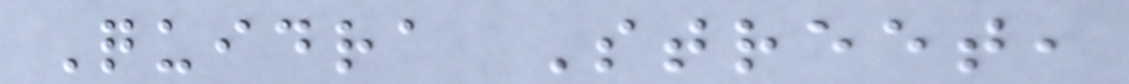Quidra Street,
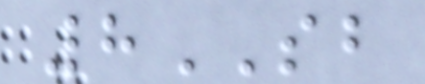8SB
